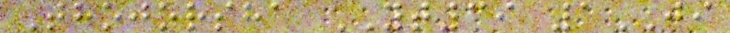Thojorsha YT39 1JI
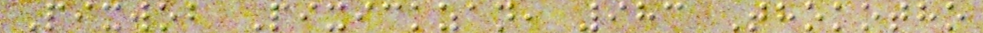Pixwob Pixickzan, 983 Thokotho
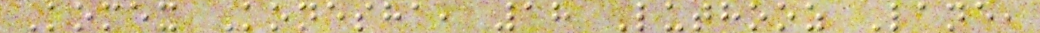Komex Konesha, 18 Luthooz Lane,
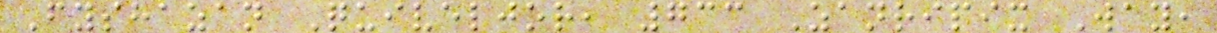Fyshazan Quiveljor, 733 Zanripix Way,
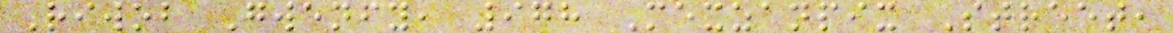Riwob Gwenfy, 978 Mexzanpix Street,
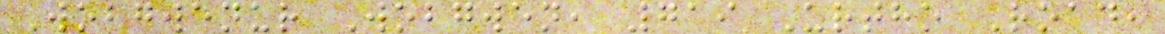Wobgwenur Wobgwen, 719 Urtho Road,
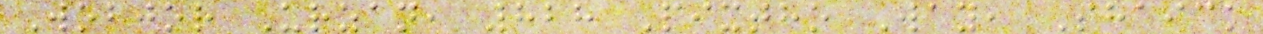Wobjor Urzan, 828 Pixtho Way, Shaick
